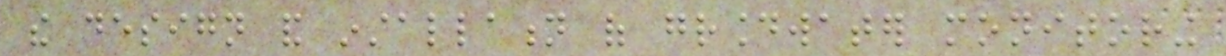the design and installation of groundwater monitoring
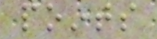points
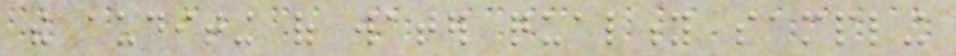the auditing of water quality sampling
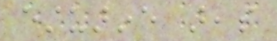estuarine areas
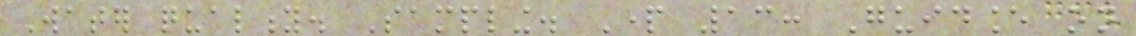Water quality. Sampling. Part 13: Guidance on
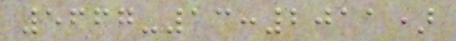5667-13:2011)
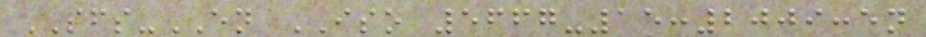SFS-EN ISO 5667-15:2009:en
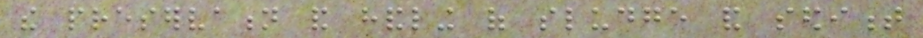the preservation and handling of sludge and sediment
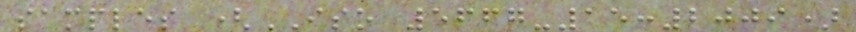samples (ISO 5667-15:2009)
